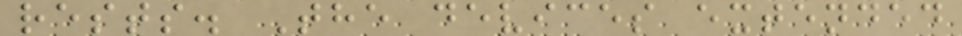rests. The devices extended
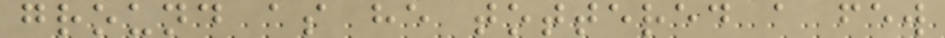ground as he tottered a few
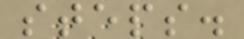steps.
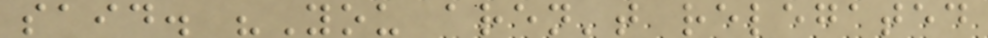said. "You aren't relegated
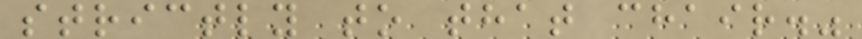strictly to that chair."
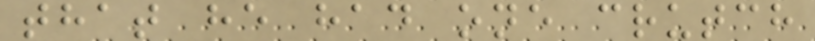that he had one crutch
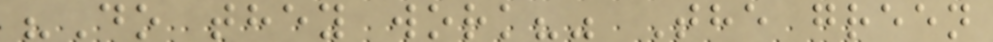"Do they work?" The green
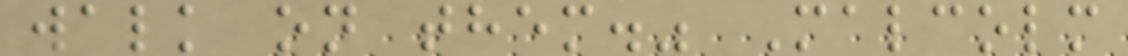walk on them." Malcolm
